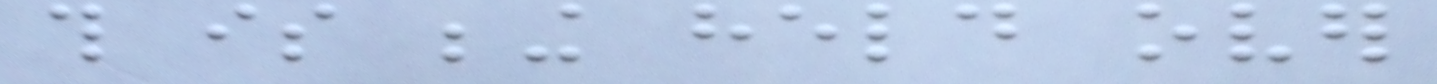this is being held over
